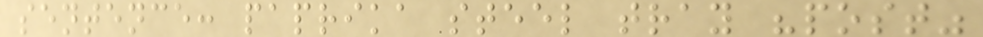sentence: paprika steel tray "post"
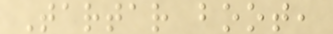Tartar boot,
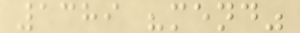1389 "mend"
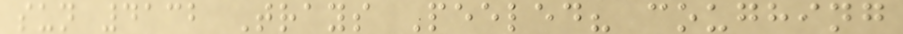sun 4132 Trays Peeled? coughing
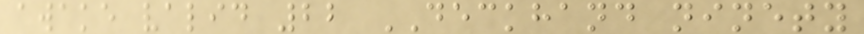awake valid 22 DECKHAND ninety
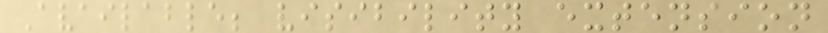Available; visibility extension
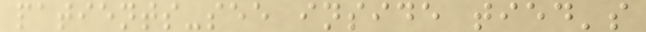patients-see inside tied's
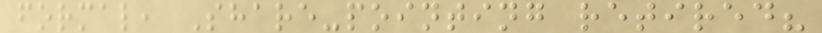formal, Share-pointing retired?
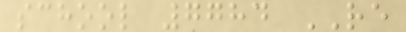school 7784 RE
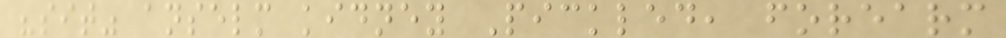"sit" anselm kidney Pickled, forearm
